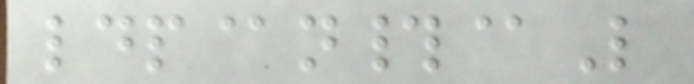ldp@n#@L
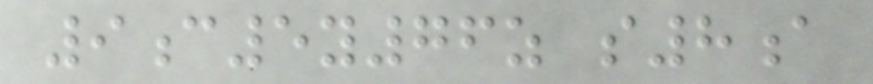9c5y76z s8a
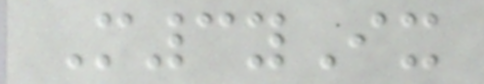M3yIx
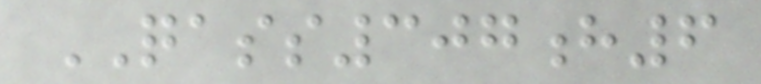QASS307h6
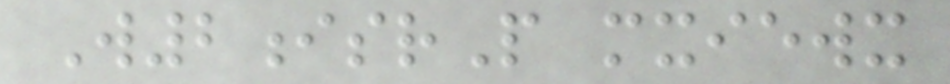W2isrP mxiewx
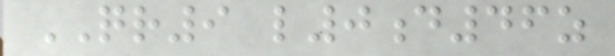QR9 l0d46z
